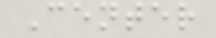Center
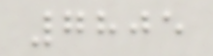7805
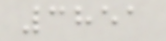3851
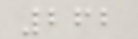262
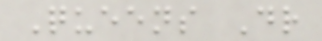Queens Dr
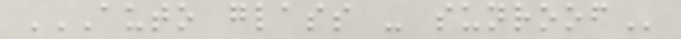AUTO GLASS - SUNROOF
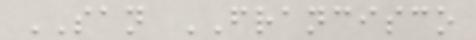SAN FRANCISCO
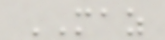MAZ
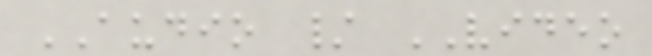AUDIO / VIDEO
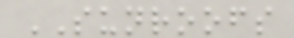SUNROOFS
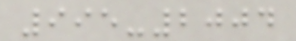995-2004
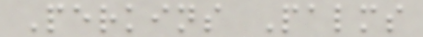Perkins Palms
